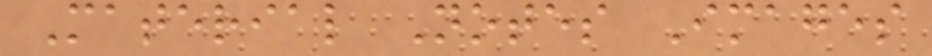Material Notes Images
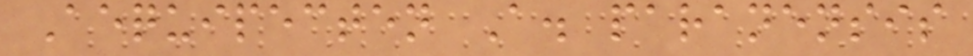Aequipecten A. paranensis
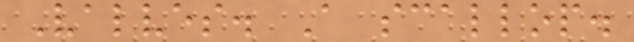Valves. A scallop.
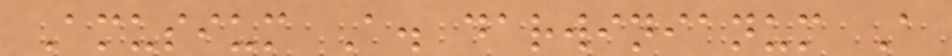Amusium A. darwinianum A
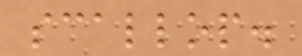scallop.
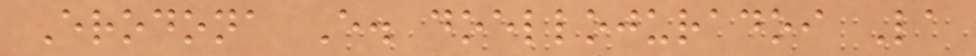Erodona E. doellojuradoi La
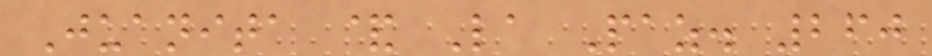Juanita & La Paz. 260
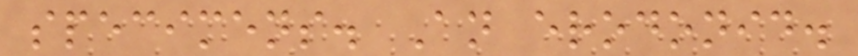specimens. An erodonid.
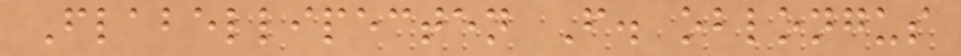Flabellipecten F. oblongus
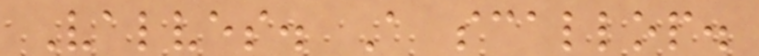Valves. A scallop.
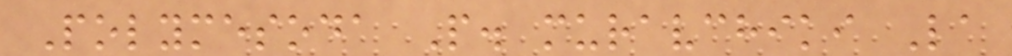Polymesoda P. muravchiki La
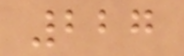227
